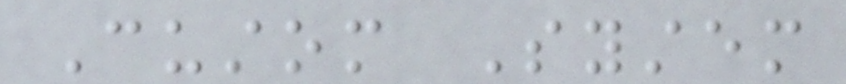Custom System
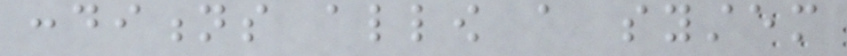conditions allow a system
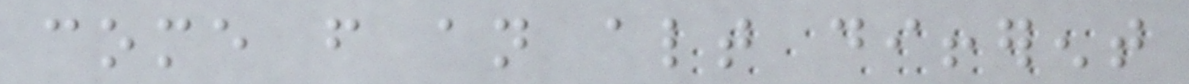come from an altogether different
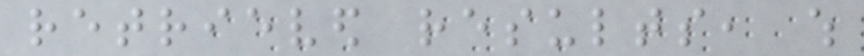retrieved results, which
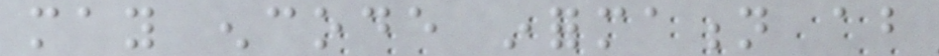may encode information about
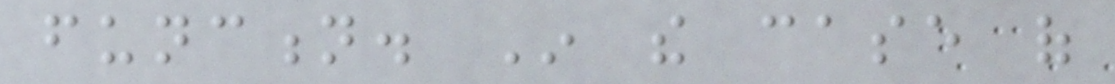function. In the case of
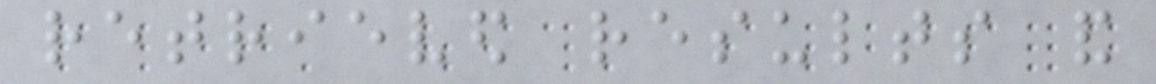retrieved results and
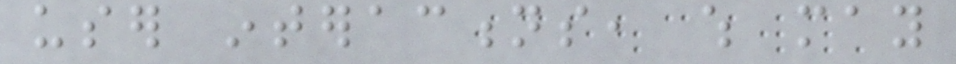user interactions, which may
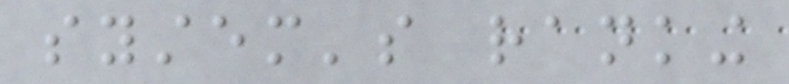system's ranking
